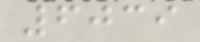6039
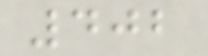402
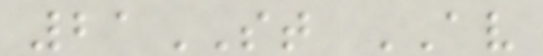21ST AV
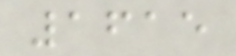1615
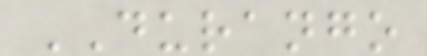DURANGO
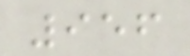956
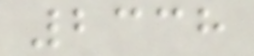2338
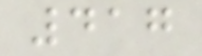417
